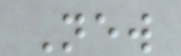New
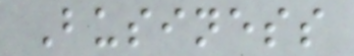Business
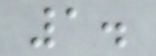1.
